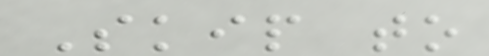Skip to
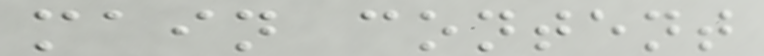main content
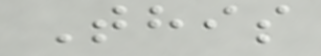This
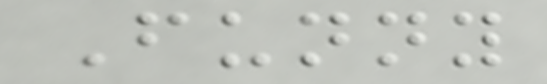Funny
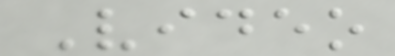Video
